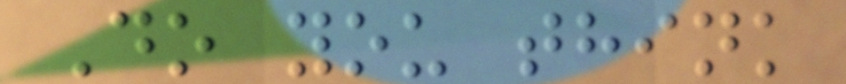Do you think
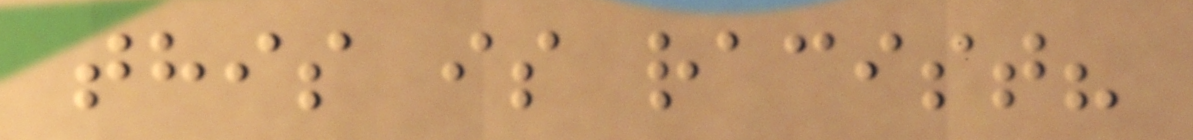this is racist?
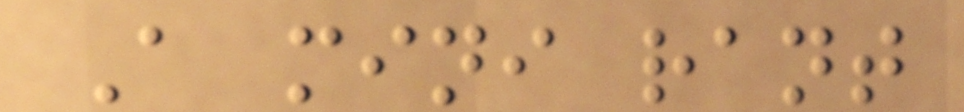A mini rant
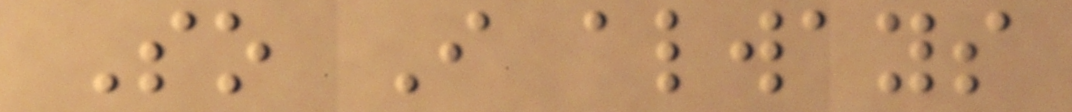So I always
